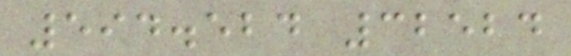594.524 32524
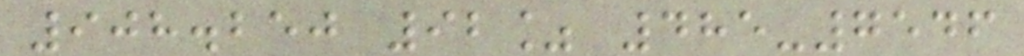908.250 92% 485-7546
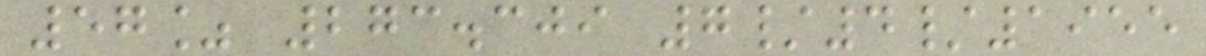57% 273.309 7/4/1955
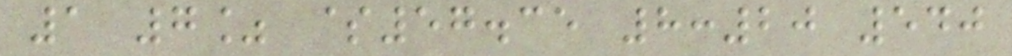1 7% $57.35 8:20 540
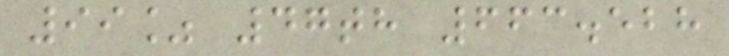99% 47th 663.528
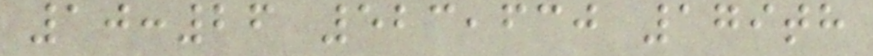10:26 523,630 179th
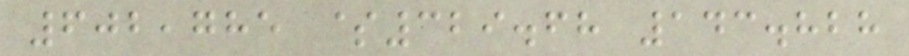602,785 $329.68 143.828
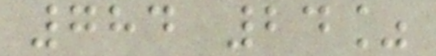784 24%
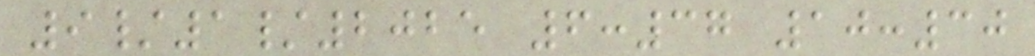9/1/2025 6:37 10:30
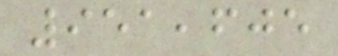951,605
